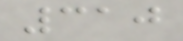310
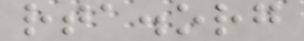rta.org
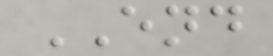END
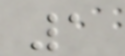1
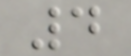4
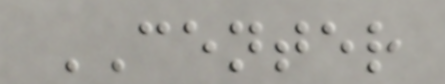CENTER
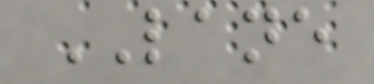LANE
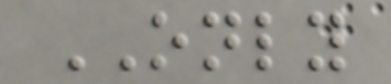ONLY
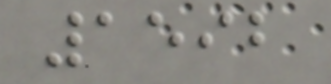1592
